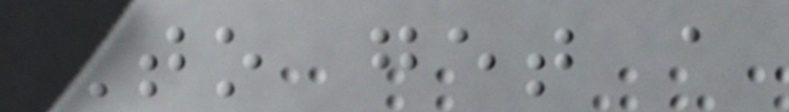To get a
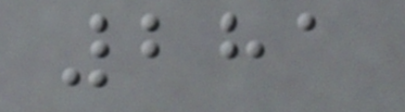281
